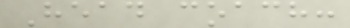Head coach:
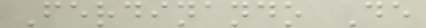Ferdinando De
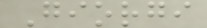Giorgi
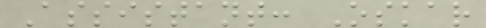Assistant: Oskar
